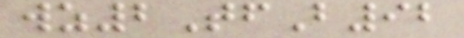wz2TfB92
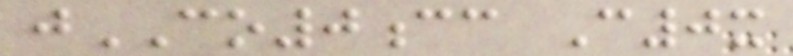jCO0cc C0x
